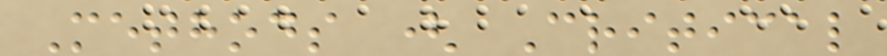Methods ( Critical
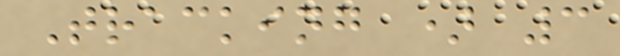Tracking ) 3
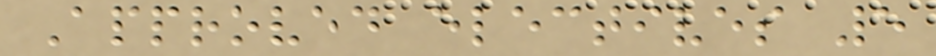Approved electives 5
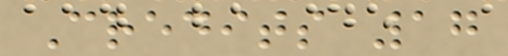Credits 17
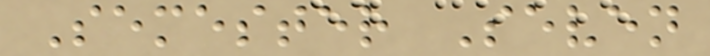Semester Seven
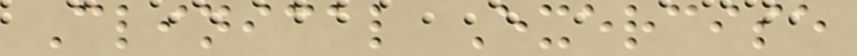Clinical Exercise
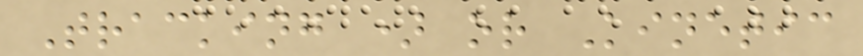Tracking ) or Kinetic
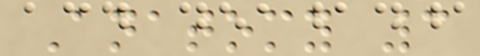Anatomy 3
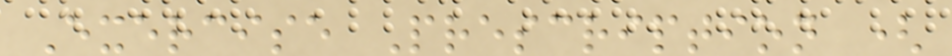Exercise Prescription (
